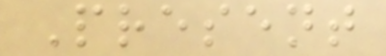Present
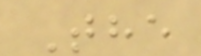The
